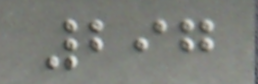297
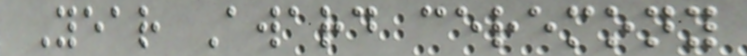Year Award ceremony
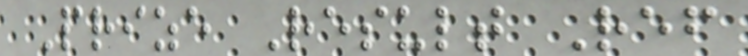Prize Result Ref
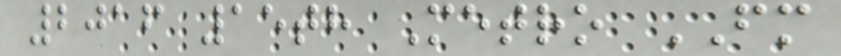2016 15th Metro FM
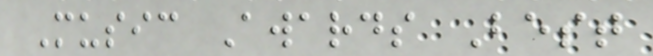Music Awards Best
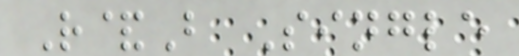R&B Single
